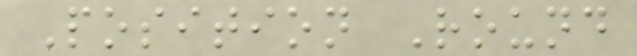Position Round
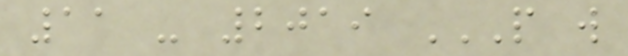11 - 2019 P W
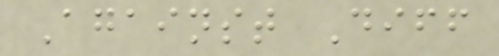Against Diff
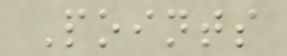Points
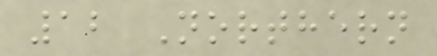12 Northern
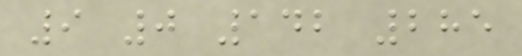9 0 142 285
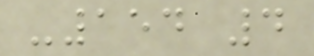-154 4
